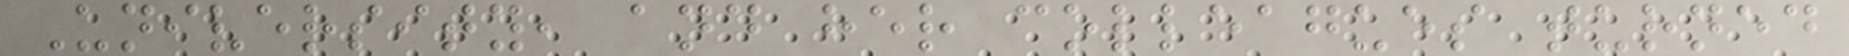University, and her colleagues turned
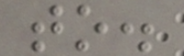to.
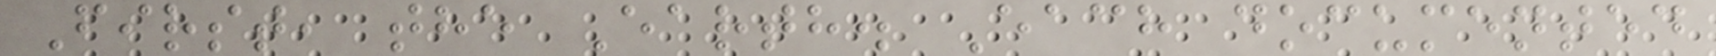First, the Earth. Each documented
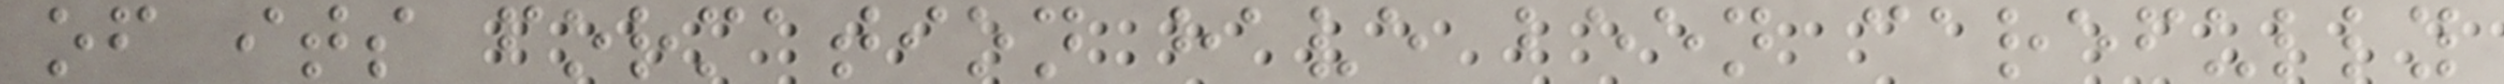of its formation have been carefully
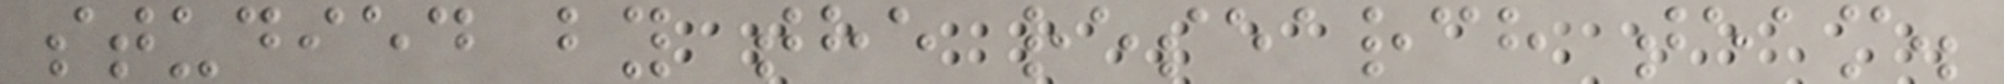studied by the research team.
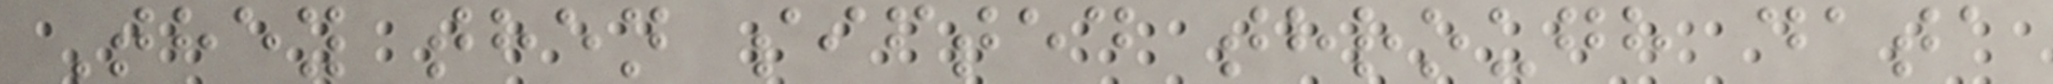They then sifted through data
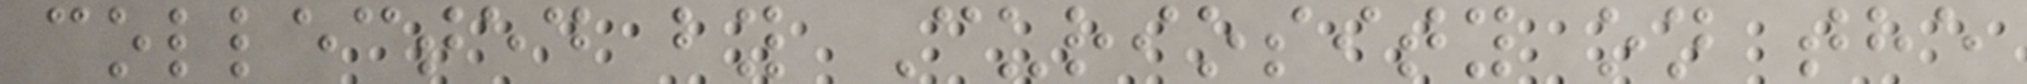collected by Curiosity on the
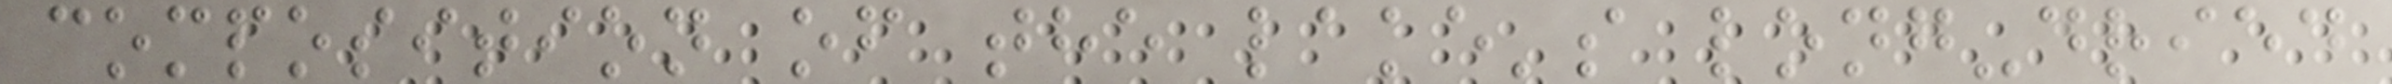composition of the lake's long-dried
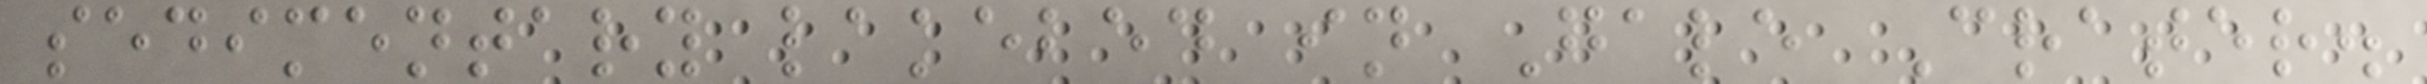sedimentary lakebed in Gale Crater.
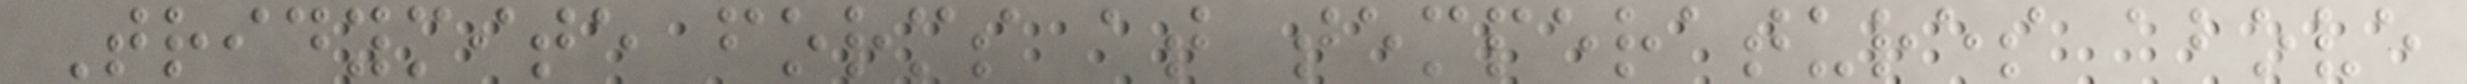Tridymite forms at temperatures above
